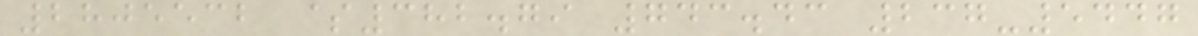2805532 $382.79 743.43 237-5447
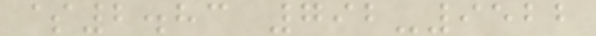$2.83 792-9522
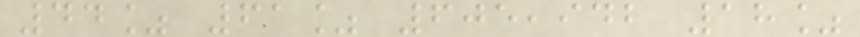44% 61% 605,942 18%
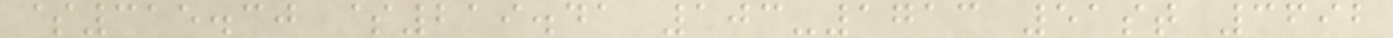$315.30 $219.41 103-1713 51st 3692
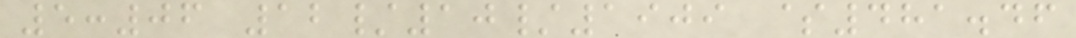5:06 12/10/1909 $481.46
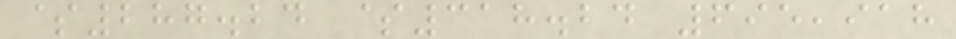$287.24 $318.24 695,918
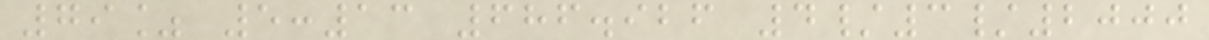79% 5:13 686.926 4/3/2000
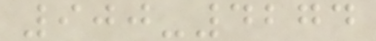900-4274
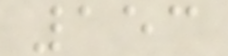153
